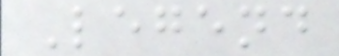Legend
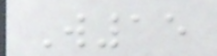W15
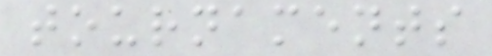tournaments
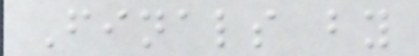Finals by
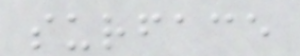surface
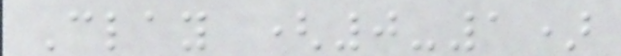Clay (0-1)
